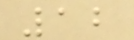12
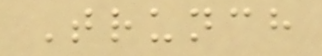Trunch
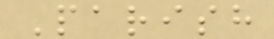Parish
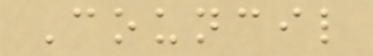Council
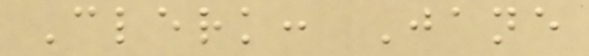Clerk: Jane
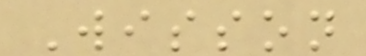Wisson
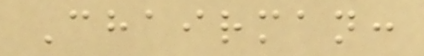Chairman:
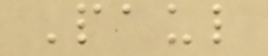Paul
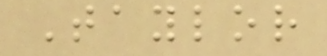Taylor
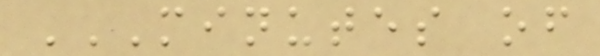MINUTES OF
